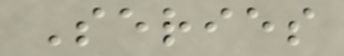Series
